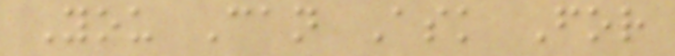You Can Ask For
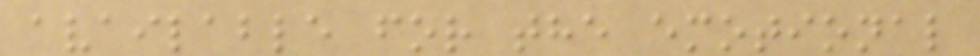available for the emotional
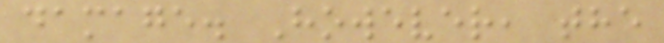damage. However, the
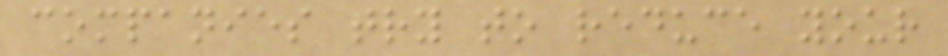companies try to reduce your
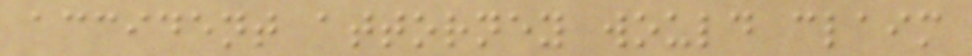accident attorney would claim
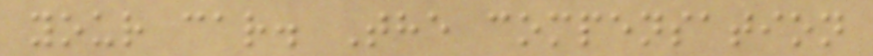your car. The compensation
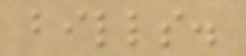bills.
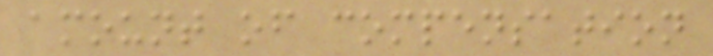amount of compensation
